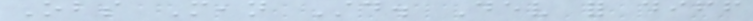Obs Mean Std. Dev for diff
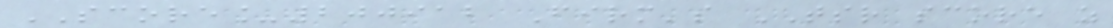SCORE_200912 Firm's TSR score as
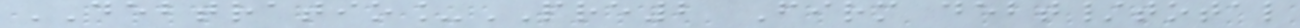DEBTRATIO_PRE2 Firm debt/total
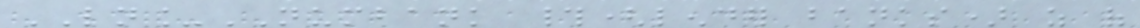LN_NUMBANK #(lender banks) as of
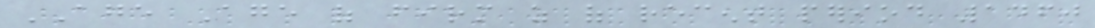AGE Age of firm as of recent period 1460
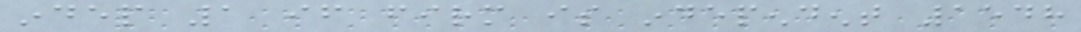indep 1 if firm is independent 1548
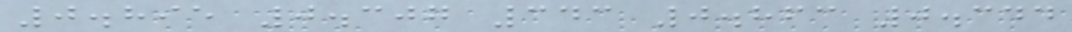0.895 0.307 343 0.863 0.344
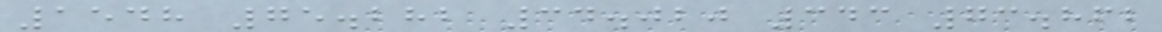1548 75.282 34.020 343 73.862
